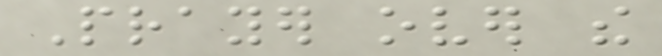Prayer over the
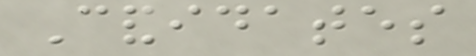Candidates
